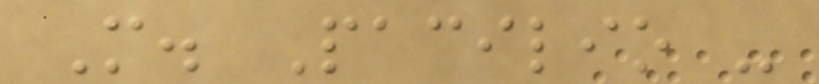M. Pacilio -
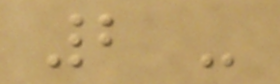2 -
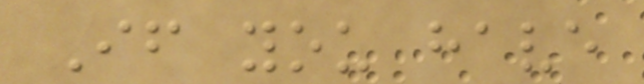If you have
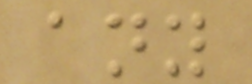any
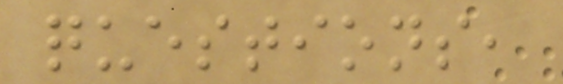questions,
